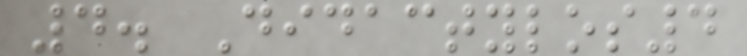4. Didactylos4
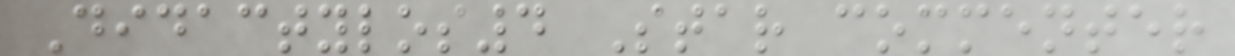Didactylos4 Star commenter
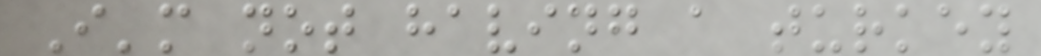I'm not having a turkey
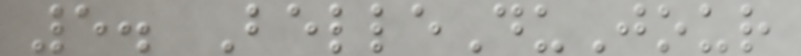5. BelleDuJour
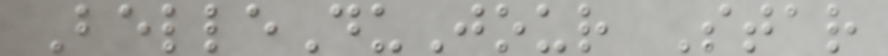BelleDuJour Star
